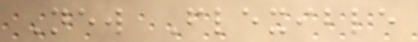New Flexible
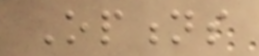Options
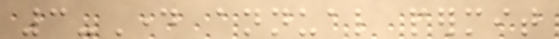3-Day annual permit
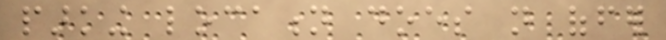parking location does not offer
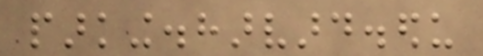parking.harvard.edu
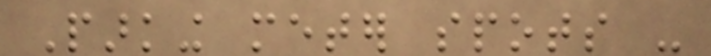Parking meter spots -
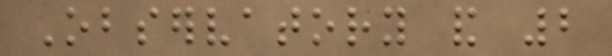Observatory and 2
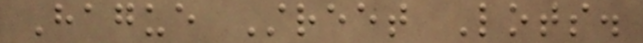Hague Street Lots.
